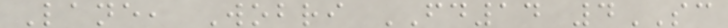Lane, Wobri FD14 4SC
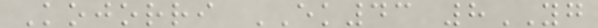Kojorri EK43 8YG
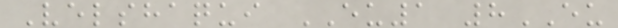Velshaqui EU1 8EU
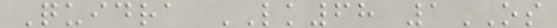Quidra LK68 1OS
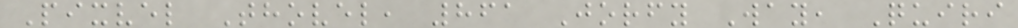Pixvel Thovel, 861 Jorfy Way, Quiri
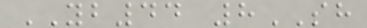YB44 8SH
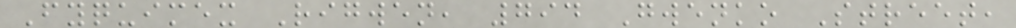Fyquimex Rigwen, 794 Gwenko Street,
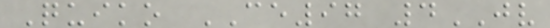Quiko CE97 4JV
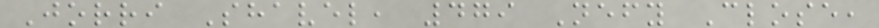Jorri Shavel, 479 Nefy Close,
